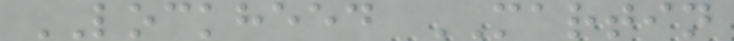LOCKHEED MARTIN
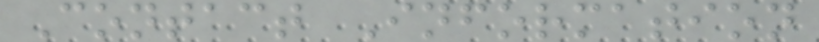Contact Information
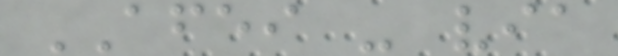AFEI - via
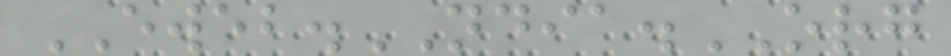EWEB.NDIA.ORG
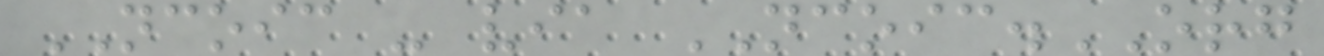NCOIC - via NCOIC.ORG
